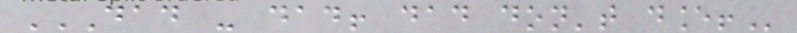DAD - DAD! DAD DON'T DANCE!
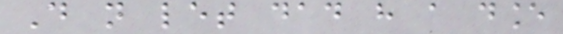Do not let dad have a dance
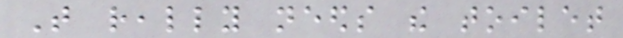That really needs the toilet
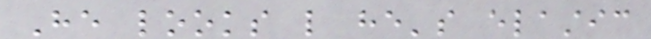He looks like he's elastic
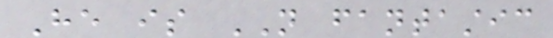He is NOT fantastic
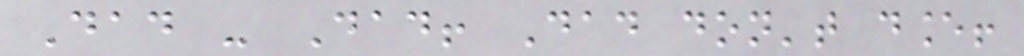Dad - Dad! Dad don't dance!
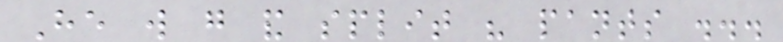He will go and split his pants ...
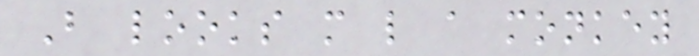But looks more like a monkey
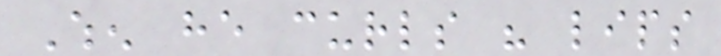When he curls his lips
